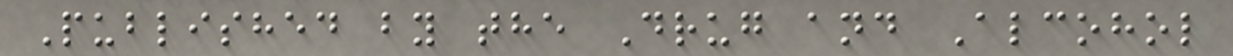Published by the Drug and Alcohol
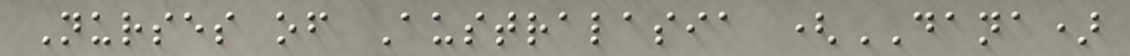Nurses of Australasia (DANA)
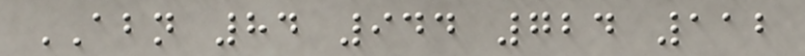ABN 84 944 724 112
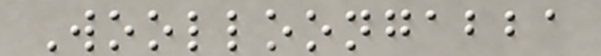Woolloongabba
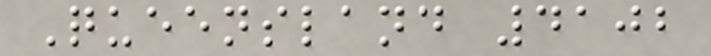Queensland 4102
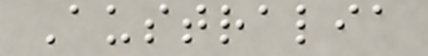Australia
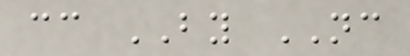cc BY NC
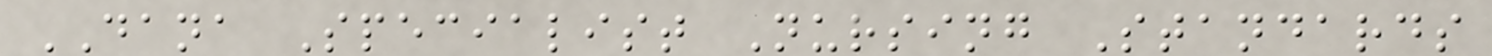DANA Specialist Nursing Standards
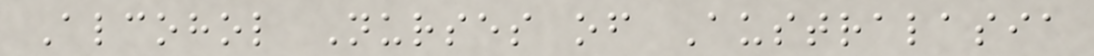Alcohol Nurses of Australasia
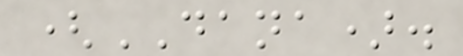(DANA).
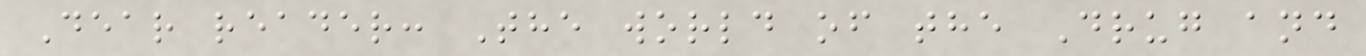Dear reader: The world of the Drug and
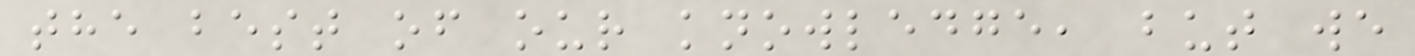the best of our knowledge, but we
